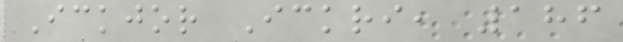Ickjor Ickri, 186
